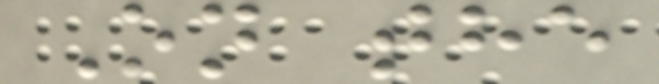On the
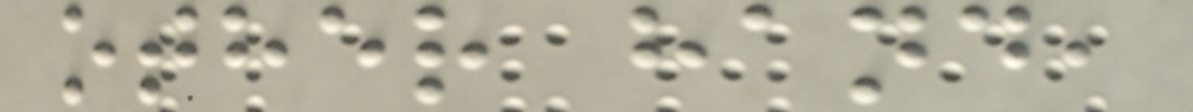other hand,
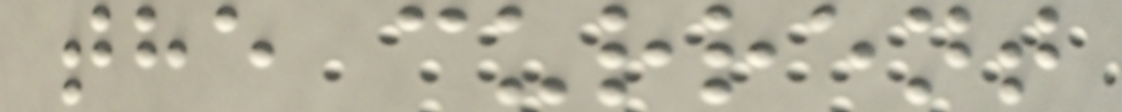the current
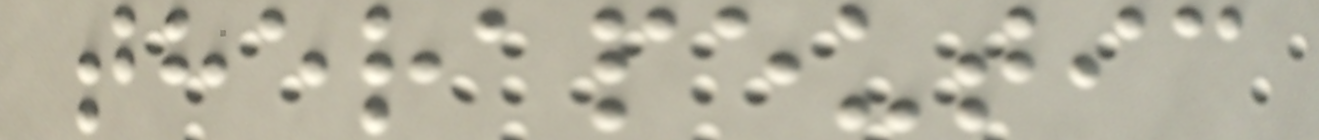therapeutic
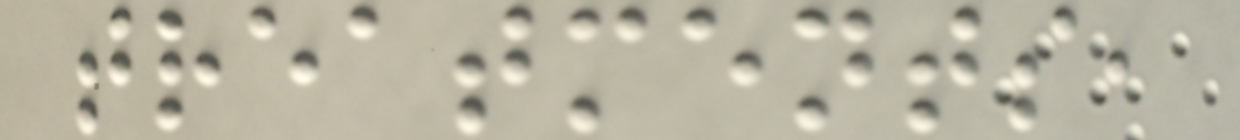treatments,
